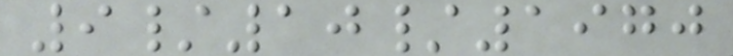9/10/1970
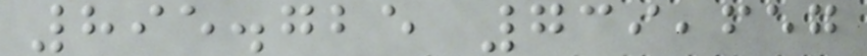895.725 739,657
